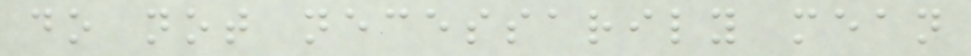do not necessarily mean
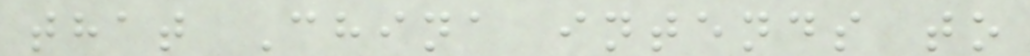that China intends to
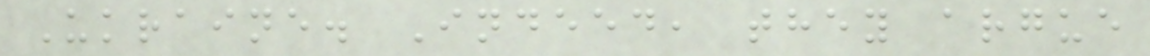Ukraine. Indeed, they argue
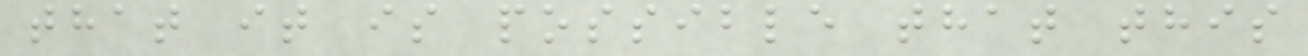that it is possible that this
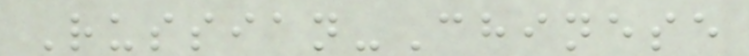Russian-Chinese
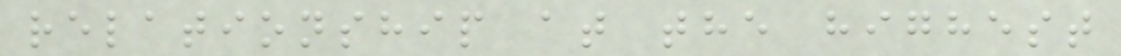relationship at the highest
